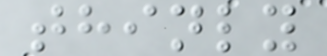thinly
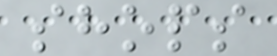shops
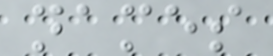names
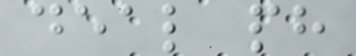deal ph
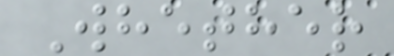Whether
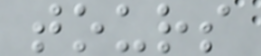tours
